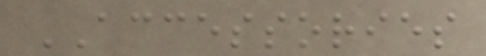ACCESSORIES
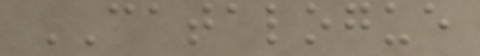CATALOGUE
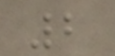2
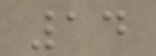14
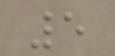5
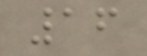16
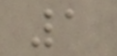1
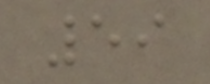59
